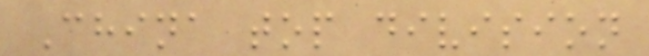China top division
